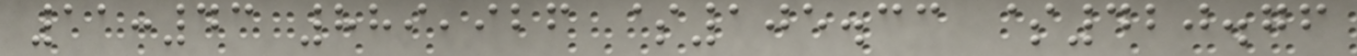11:43 889,926 $105.33 $420.76
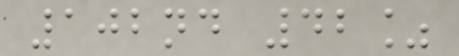102nd 42%
